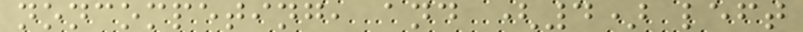noncompeting, and (4) left
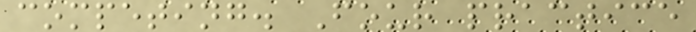competing. Four practice
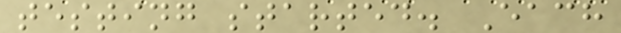testing started. Each
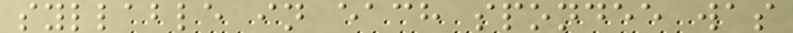syllable in each spondee was
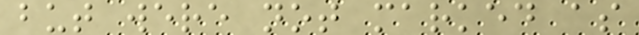but were not marked as
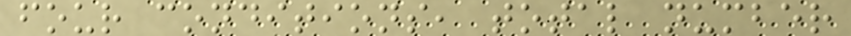four conditions, total number
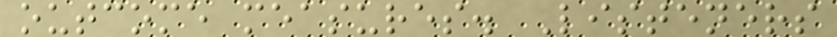outcome measures. Listeners
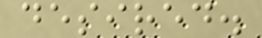desired.
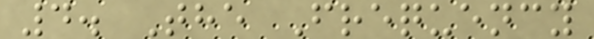4. The Frequency
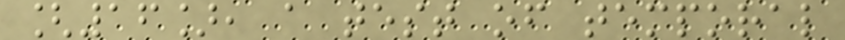[16], a test of temporal
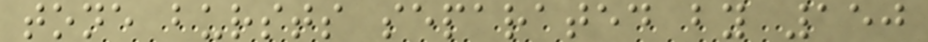tone bursts separated by 150
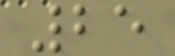25
